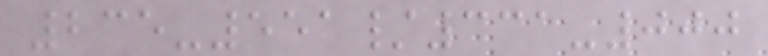235-551/331-000
